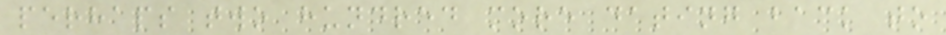perhaps two hundred more dating back to
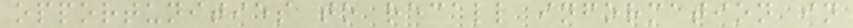opportunities to recall information in
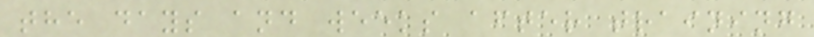the days and weeks after training
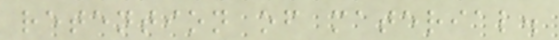retention of material.
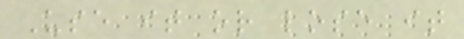Use it or lose it
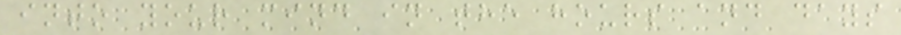into your mind in the hours and days
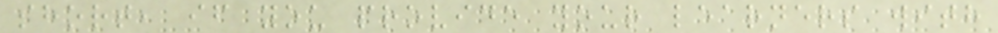short, if you provide your learners with
